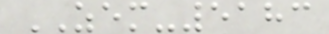ZEM-5183
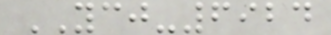YCJ-6924
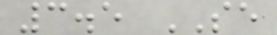3.5 SE
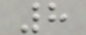8
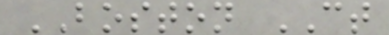BOSTON CT
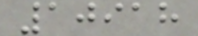10918
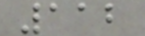112
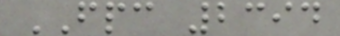FPC 2394
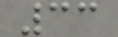33
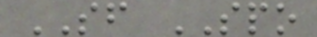SF SPO
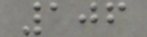106
